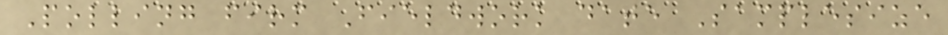Polling firm Fieldwork date Samplesize
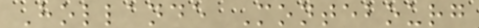Hollande Montebourg
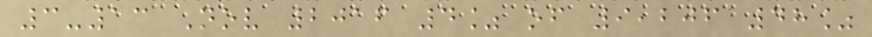3-13 Nov 2016 4% of 9,206 48%
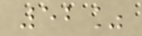52%
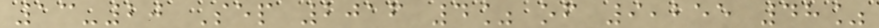13-20 Sep 2016 4% of 9,255 48%
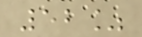52%
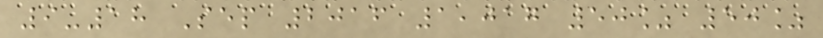9-18 Sep 2016 1,017 50% 50%
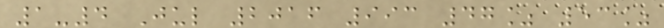1-4 Jul 2016 993 47% 53%
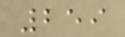259
